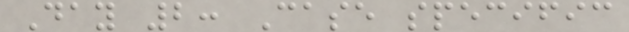Day 2: Case specific
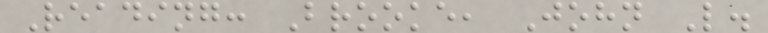Reading: Brooke, John L.
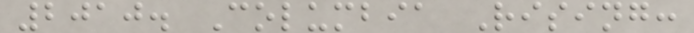2010. Columbia Rising:
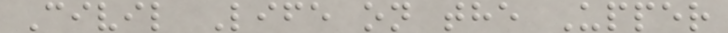Civil Life on the Upper
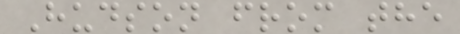Hudson from the
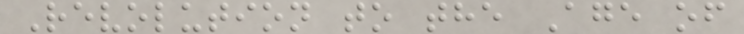Revolution to the Age of
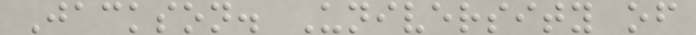Jackson. University of
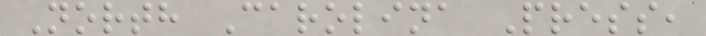North Carolina Press,
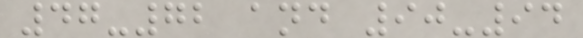47-72 and 90-94
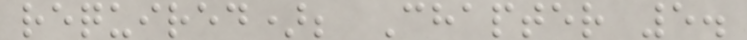required); Chapter 5.
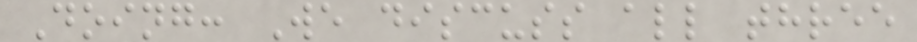Doing: We discuss all three
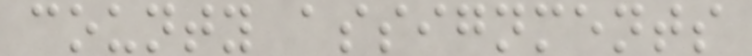county assignments
